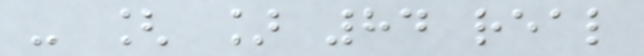- [ ] 84 real
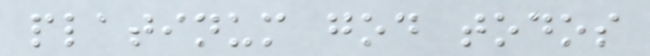platinum god todos
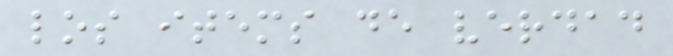los items de verdad
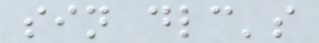sin dlc's
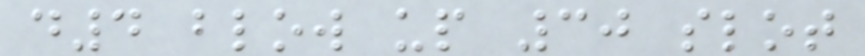d4 blow up 30 slot
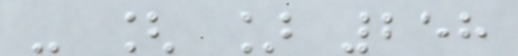- [ ] 258
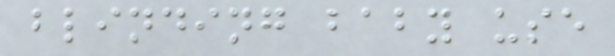blinding baby use
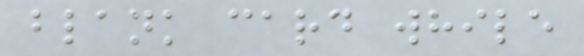blank card while
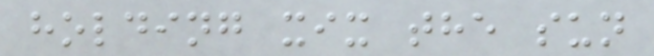holding xix the sun
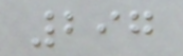297
